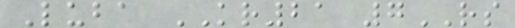Luba KR21 7RS
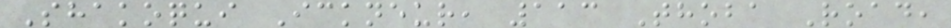Shakoqui Ickneur, 113 Thoba Road,
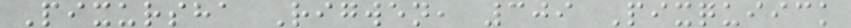Pixursha Rigwen, 309 Pixquiick
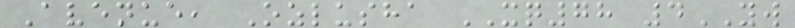Avenue, Ozlusha XQ78 4YW
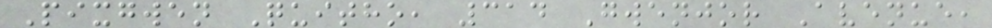Pixgwen Quitho, 314 Gwenjor Avenue,
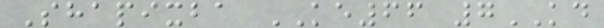Shapixba KE66 7KD
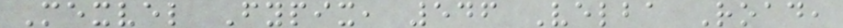Mexvel Fypix, 546 Velba Road,
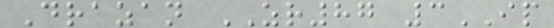Drazan ZR87 3IP
